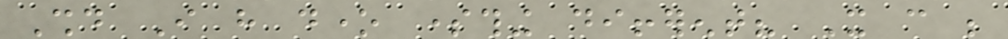Should I have done something different? It can be
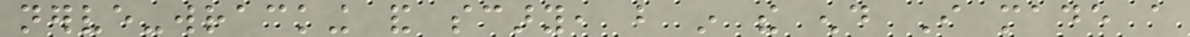nerve-wracking and scary, but in the end I made a
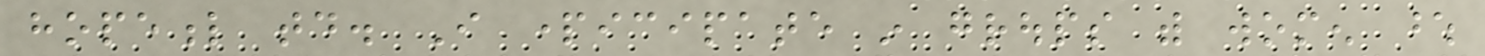hopeful today. I participate in groups with women whose
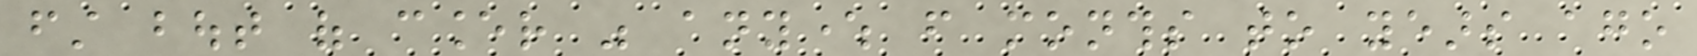first bout of cancer was anywhere from months to years ago
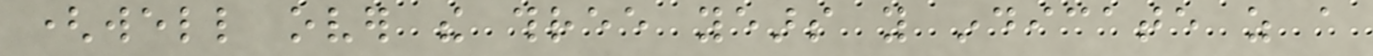(well over the three years you indicate as a
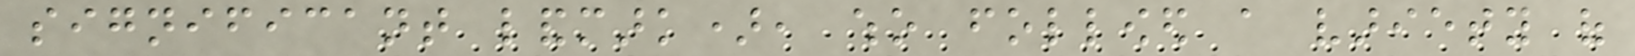significant landmark), who followed a variety of
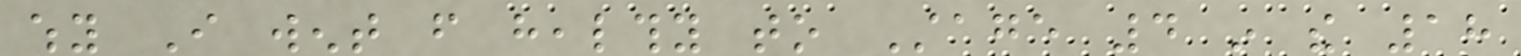why I went from healthy to Stage 4 in the 18
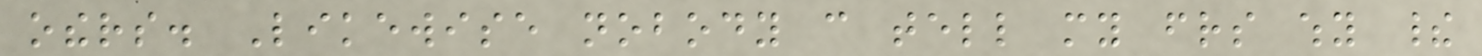others. Likewise nobody can tell my friends why their
